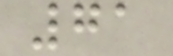71
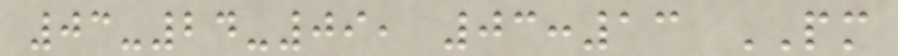03-24-09, 03:13 PM
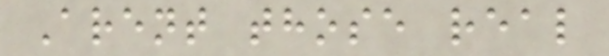Arent those real
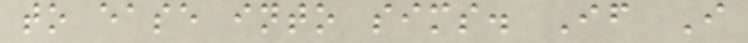to ease into sims. If I
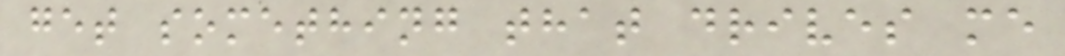get something that drives me
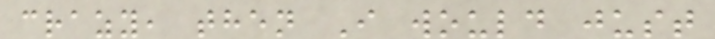crazy, then I would just
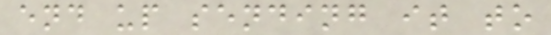end up sending it to
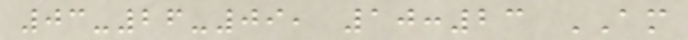03-26-09, 10:23 AM
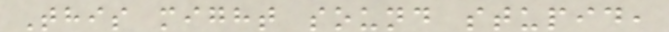This might sound stupid,
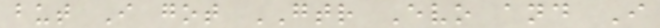but I got GTR Evo and I
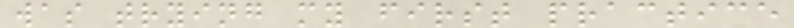was trying my first practice
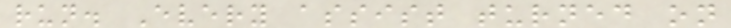run. Every assist turned on
